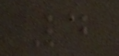4
